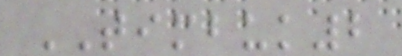TIMBUK2
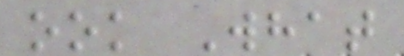ook What
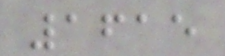1615
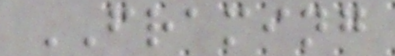FRAMING
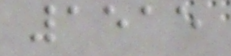1515
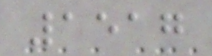1517
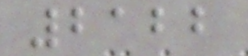2122
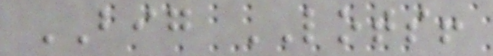BIG LOTS!
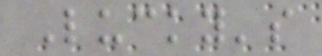Lucky's
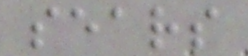sears
